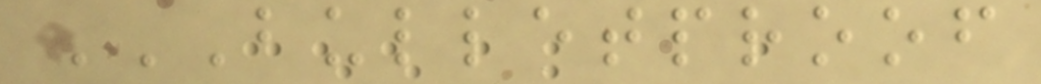BULLETPROOF
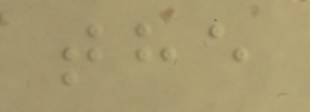the
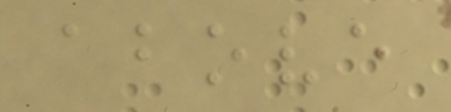above
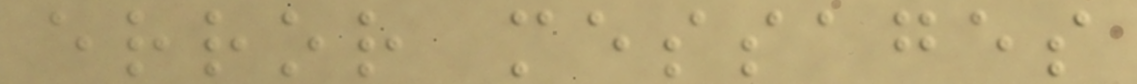error messages
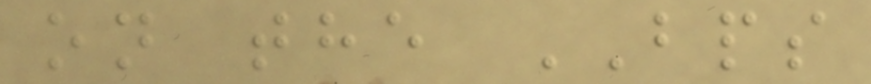on the BPS
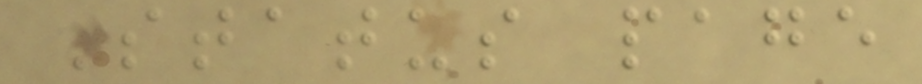Status page
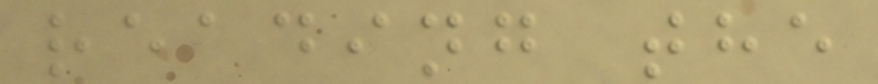reading the
